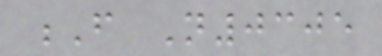F N0305
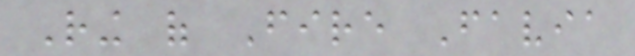Ring of Fire Favia
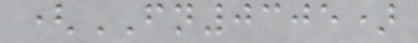(FN0305)
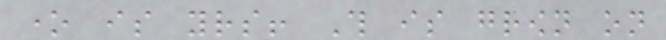one is yours! This is grown on
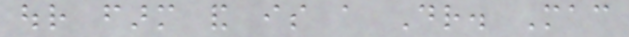our farm and is a Dr. Mac
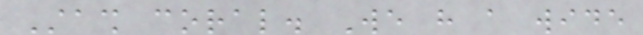Stash coral. We have a wide
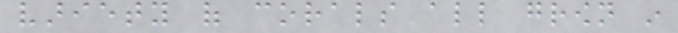variety of corals all grown in
